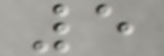5
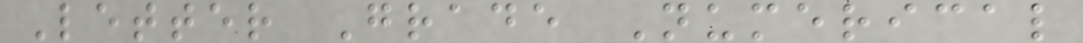Letter Grade Numerical
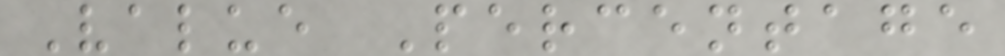Value Percentage
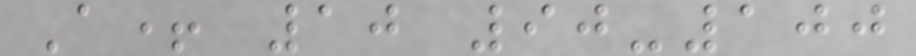A+ 10 90-100
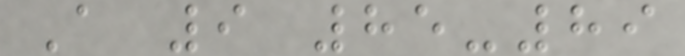A 9 85-89
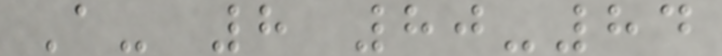A- 8 80-84
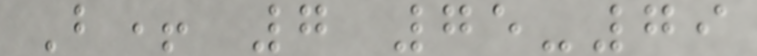B+ 7 75-79
